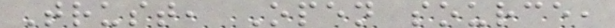Trust, Open source,
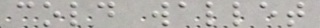cold wallet
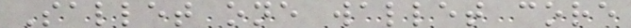Sallet one wallet core
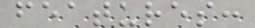features:
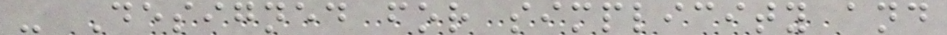- Designed for simplicity and
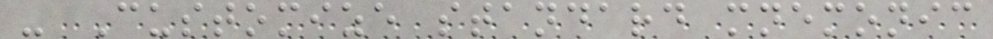- Customize standard mnemonic
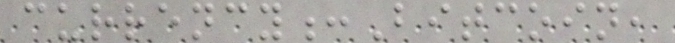currency:Bitcoin,
